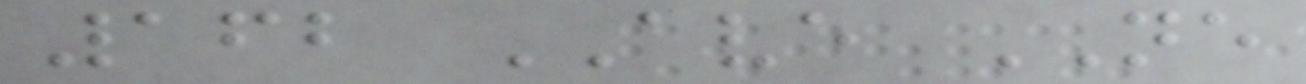162 AVE NE
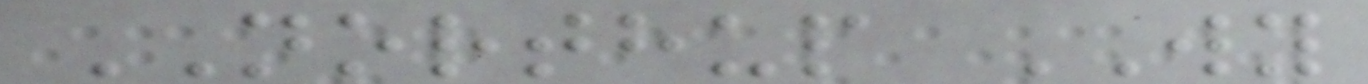NORTHUP WY
